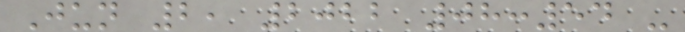Jun 2, 2022 08:54 -
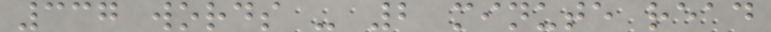337 words - 2 minute read
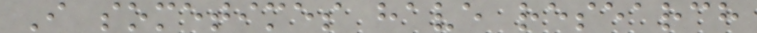I sometimes have research
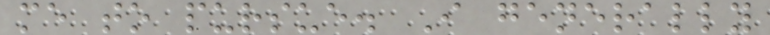me to pursue. I generally
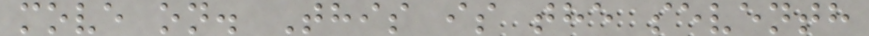move on. This is the seventh
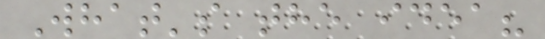What's the idea?
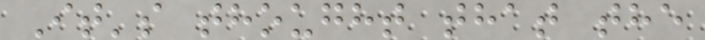It's thought that the
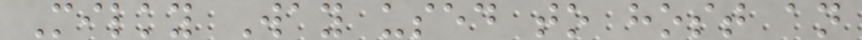Milky Way used to host an
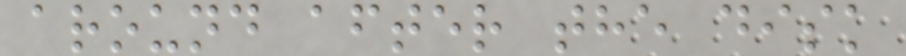around after the disk
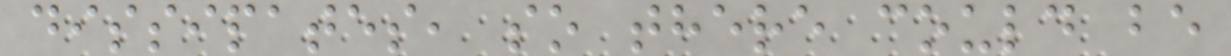dissipates, so there could be
